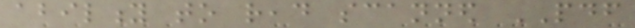ability to read scanned PDF
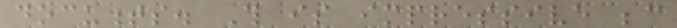documents. This is impressive because
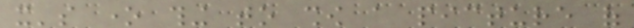it's one thing to show a picture of
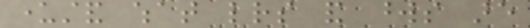understand what letters and words are
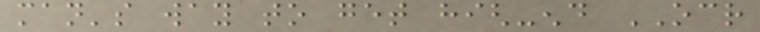man's way to get high-end OCR
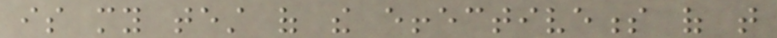is my test of the effectiveness of that
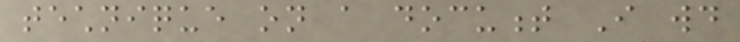technique on a document I would
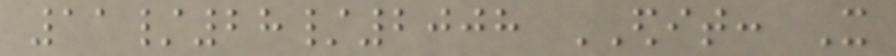11/28/2008 EDIT: It
